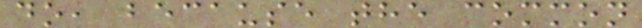do, because the common
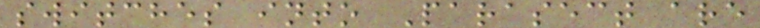switches into Parasect are
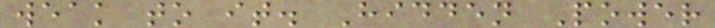weak to it. Hidden Power
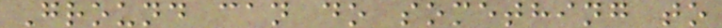Ground can do something to
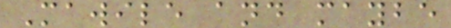Mawile and maybe
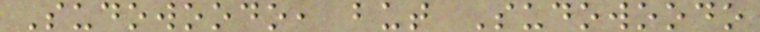Sudowoodo, but Sudowoodo
